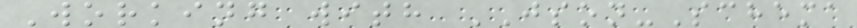Working with JSON-Schema
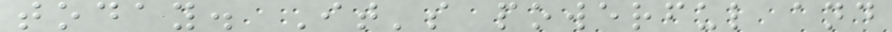today. It's powerful and
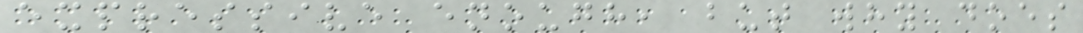expressive enough, but why does
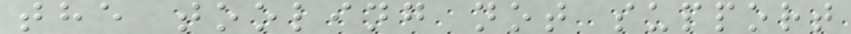the tooling not support
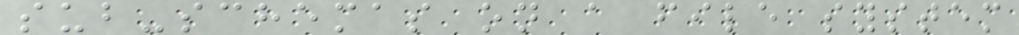sub-schemas on a file system
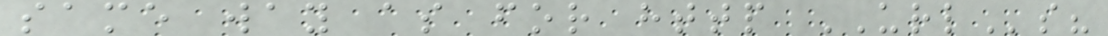same way as for http URLs?
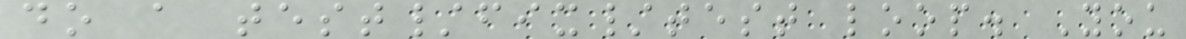do a test/fix/test loop. You
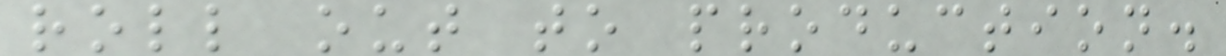roll out to production.
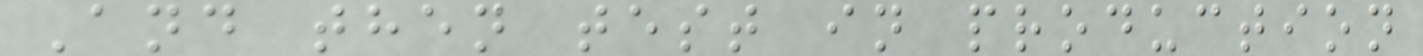And then test in production
